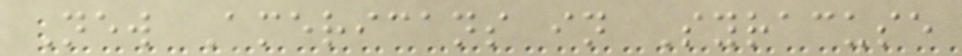New Americans in Syracuse
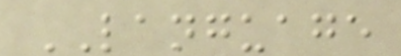LANGUAGE
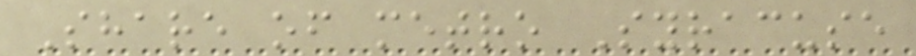Share of metro Syracuse
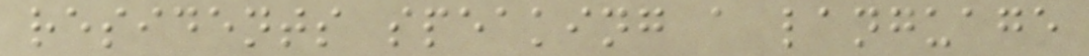residents speaking a language
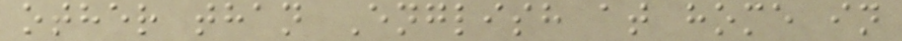other than English at home in
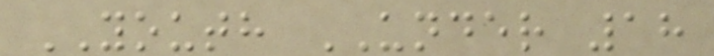YOUTH UNDER 18
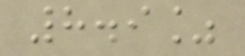8.9%
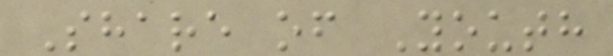Share of Youth
